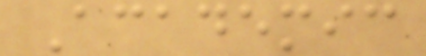Academic
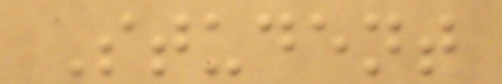Student
